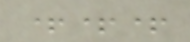+++
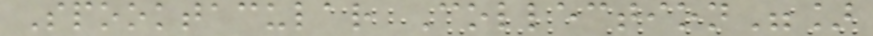Spooktacular Collection"]
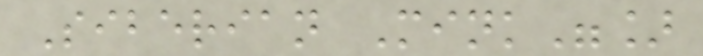Siberian Mink"]
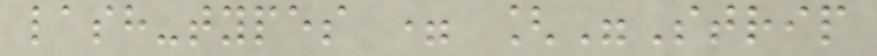lash-types = ["Strip
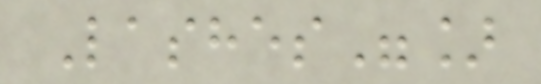Lashes"]
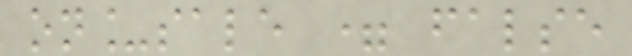on_sale = false
